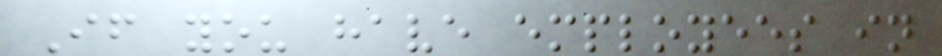If you have employees in
